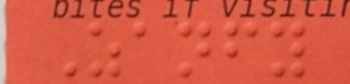Zanfy
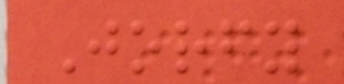Jorfy
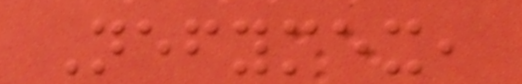Nefymex,
